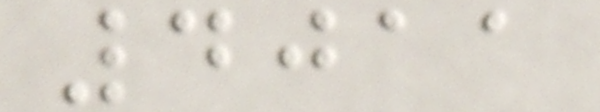4011
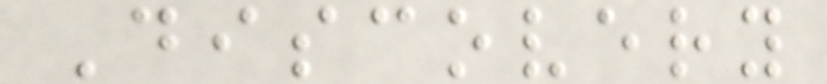Discovery
